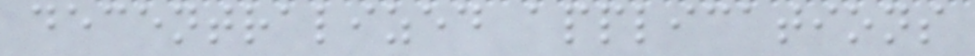decentralized applications
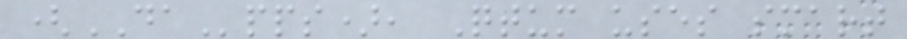(DApps), Qtum uses smart
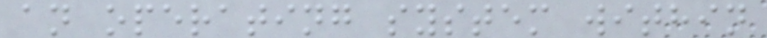an operating system within
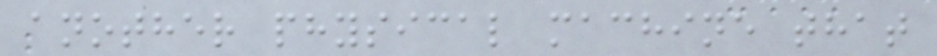another physical machine that
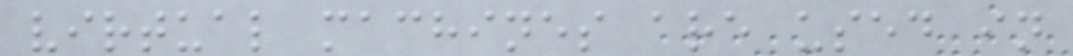virtual machines are used in
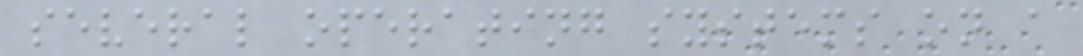several operating systems on a
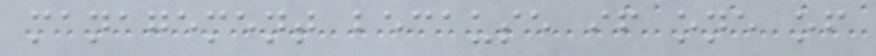management because if one of
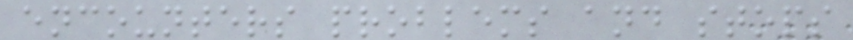encounters problems and stops
